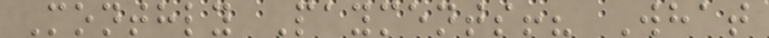Monthly Payments!? What
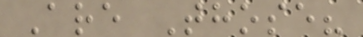Are Those?
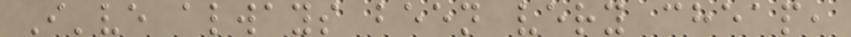I've always been very cheap,
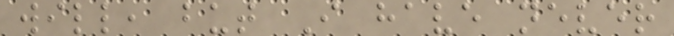will, but I have never
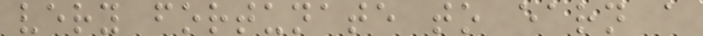very fortunate to earn a
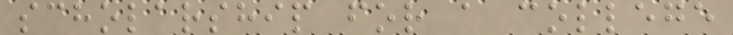scholarship for a college
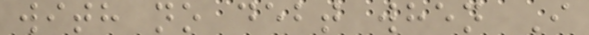with no debt when I
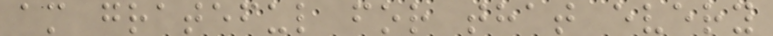am grateful for that every
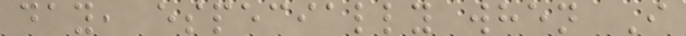day, especially when I
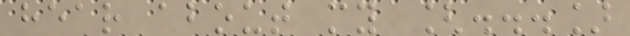hear about my [...]
